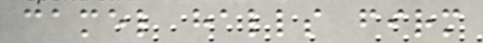camel halls firm
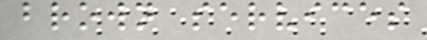brown services
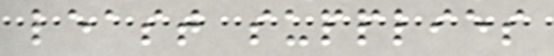least supplies
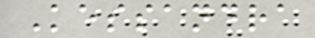Kessandra
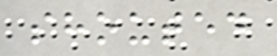shouted
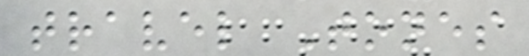travel Tones
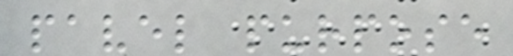pavel purpose
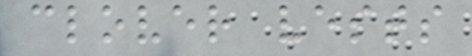clover vests
